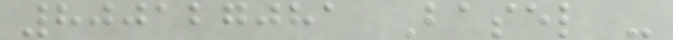800127081 Basel -
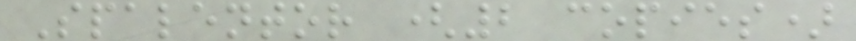Spalentor (2 copies)
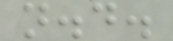n.d.
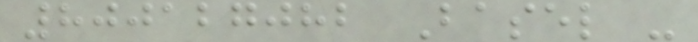800127082 Basel -
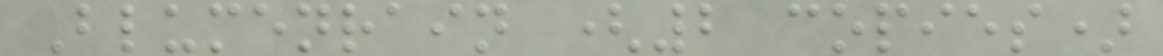Blumenrain (2 copies)
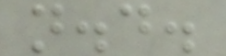n.d.
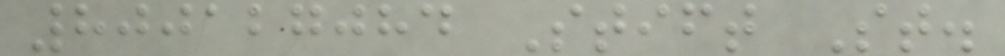800127084 Stift St.
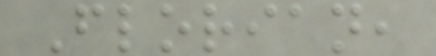Florian,
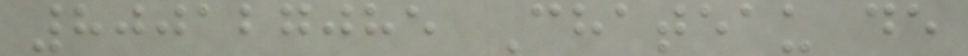800127085 Chateau de
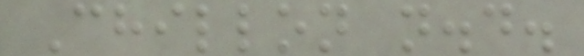Chillon n.d.
